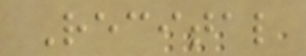Recital
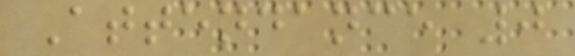Attendance 0
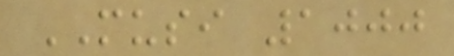MUSI 1000
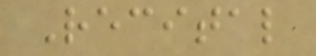Recital
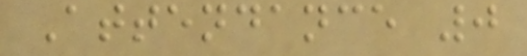Attendance 0
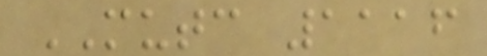MUTC 1116
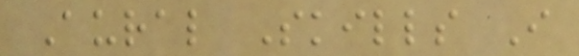Aural Skills I
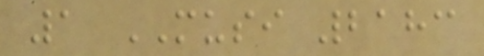1 MUSI 2183
